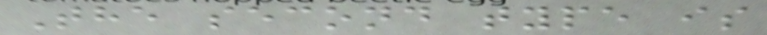The second type is
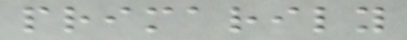primarily
